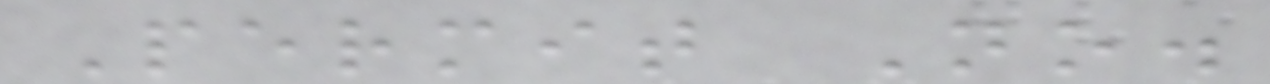Permit No.
